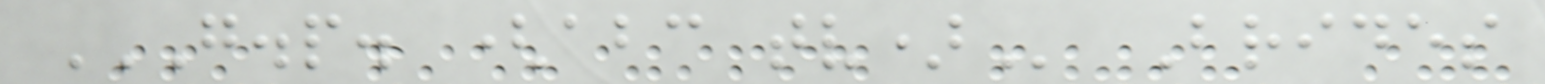G.P. (ABC TV) Brides
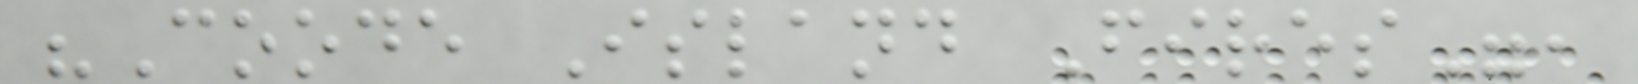"Coode Island Fires",
